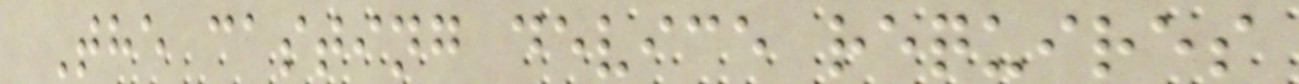The casting device requires
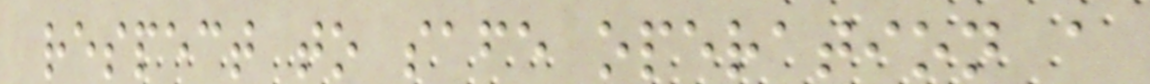respect to safe operation a
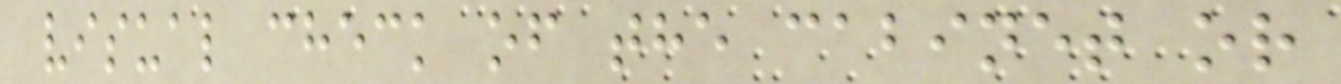visual check of the cabinet or
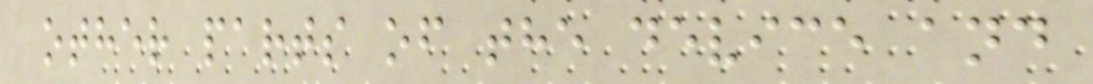other parts of the device and
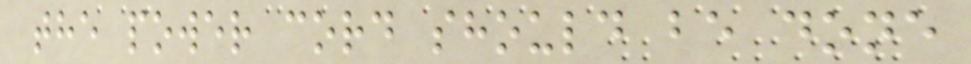the power cord should be done
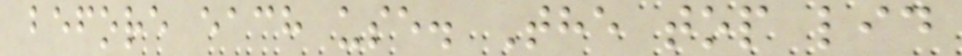before each use. The top lid
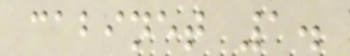cabinet 1.
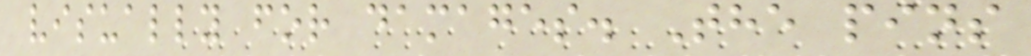visually for damages. The pins
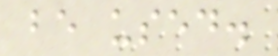be used.
